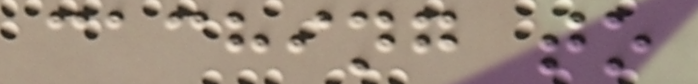caching to
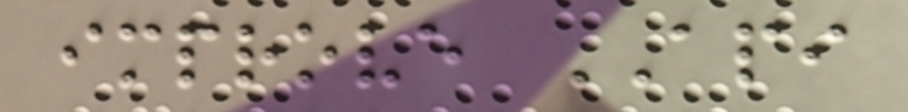improve API
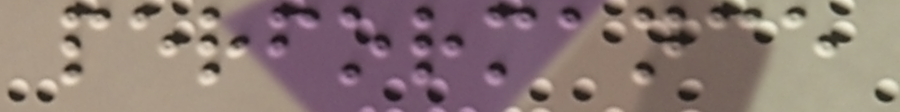performance
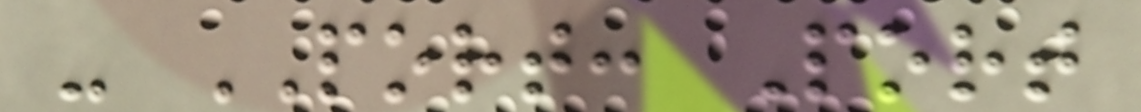- PORT: Port
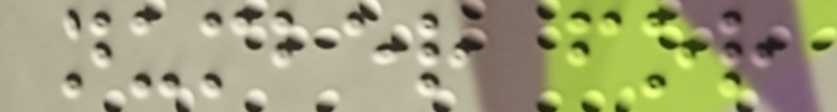number for
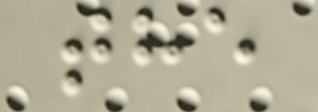the
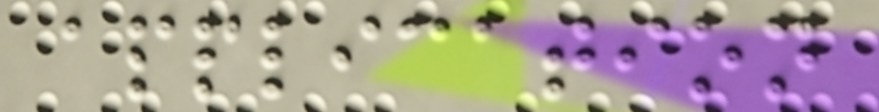application
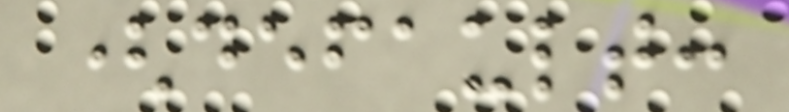(default:
